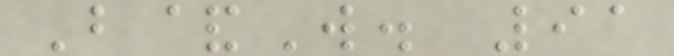B&W. 91
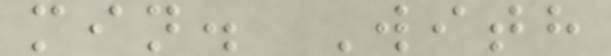min. With
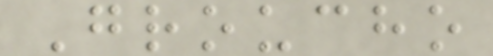Groucho
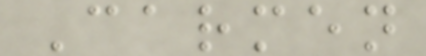Carmen
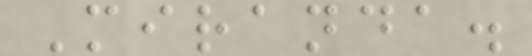Miranda.
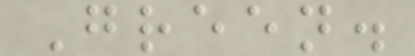Green.
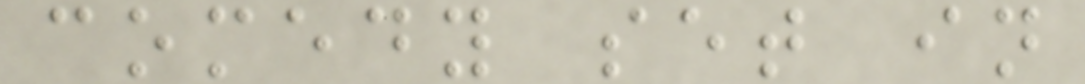comedy set in
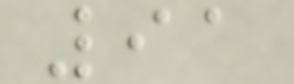91
